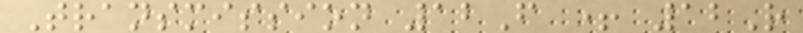Transmission 12F + 12R
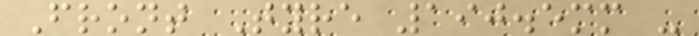Front Tyre 190.5mm -
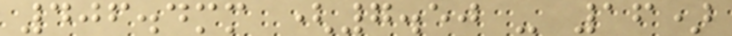406.4mm (7.50 - 16)
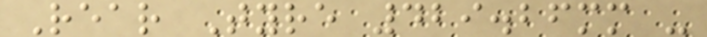Rear Tyre 429.26mm -
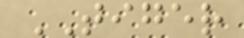TIGER
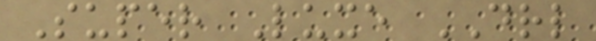Super Luxe DRL
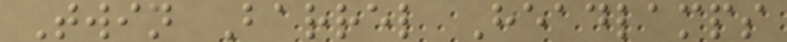Twin Barrel Headlamps
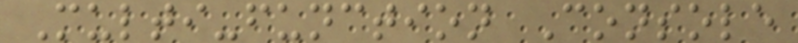Multi-function Console
